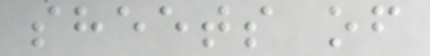sheets of
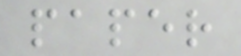paper
